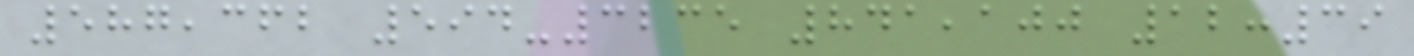587,362 594-3235 841,100 12:39
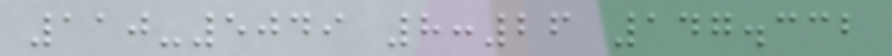110-5049 8:26 147.332
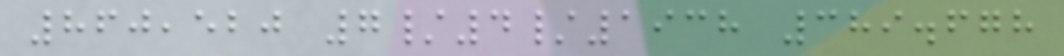860,520 7/4/1938 389.678
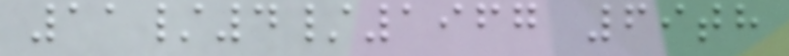11/4/1967 69th
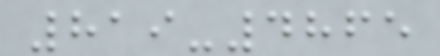819-4865
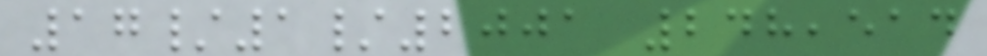17/1/2001 248,514
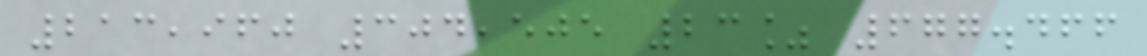213,960 304,505 23% 677.466
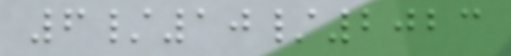6/10/2023
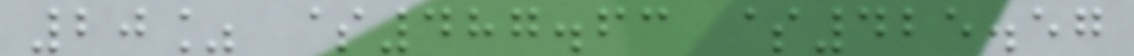20% $487.63 $425.57
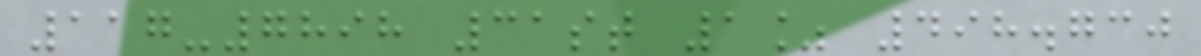117-7898 31st 1% 498.730
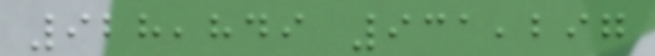928,849 931,297
